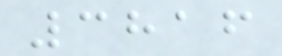3816
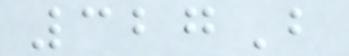327B
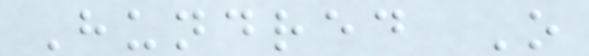Hundred O
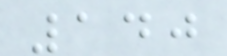140
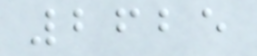2625
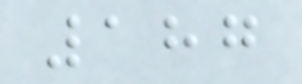187
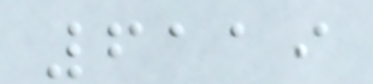6119
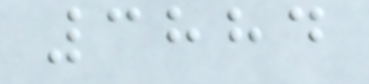3884
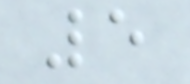5
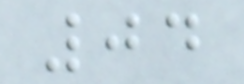04
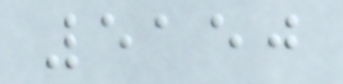5150
